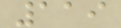119
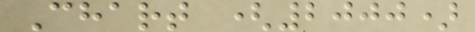Chart (2000)
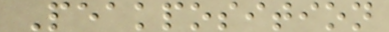Peakposition
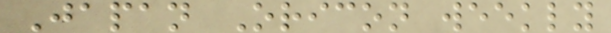Japan Oricon weekly
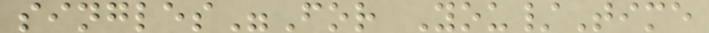singles"For You/Time
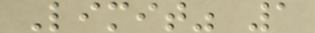Limit" 1
